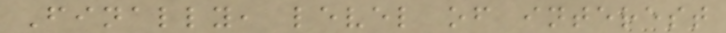Finally, level of interest
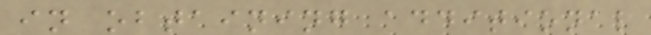in obtaining additional
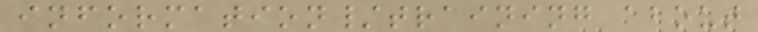information/training about
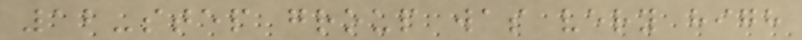12-step group was very high
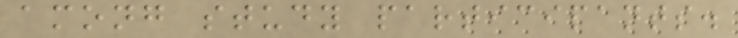among study participants.
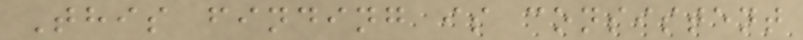This finding is consistent
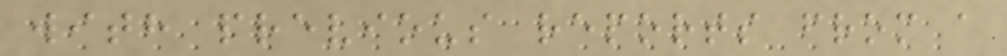with previous reports from a
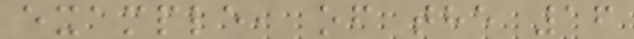example, of the 16
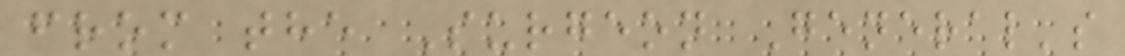from the Surgeon General's
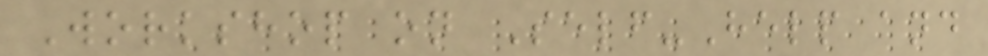Workshop on Self-Help and
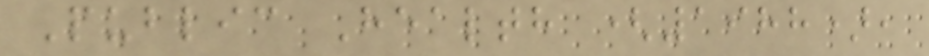Public Health (1988),
